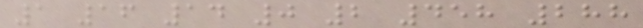1 16 14 0 2 458 288
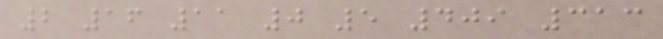2 16 11 0 5 409 313
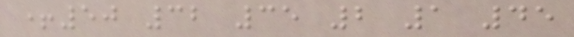+50 32 35 2 1 45
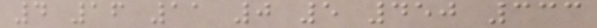4 16 11 0 5 450 333
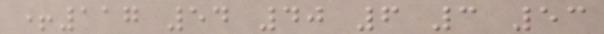+117 54 40 6 3 53
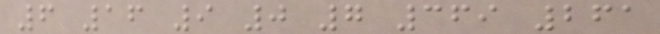6 16 9 0 7 369 261
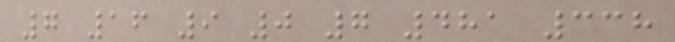7 16 9 0 7 481 338
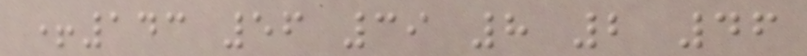+143 56 39 8 2 46
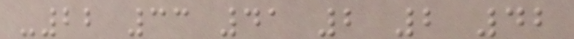-22 33 41 2 2 42
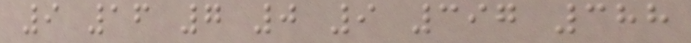9 16 7 0 9 397 388
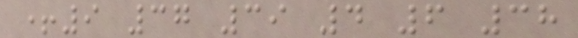+9 37 39 4 6 38
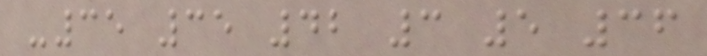-35 35 42 3 5 36
